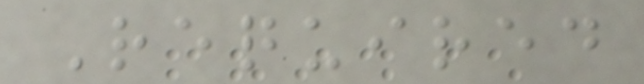Required
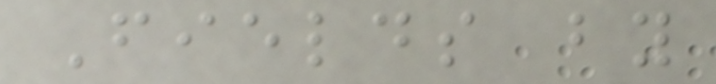Fields by
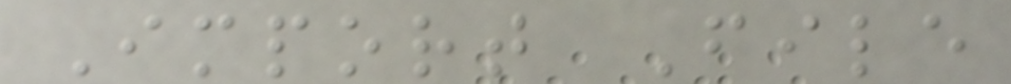Import File
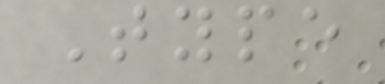Type
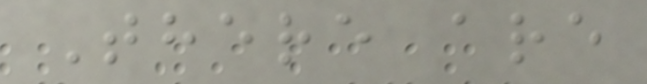There are
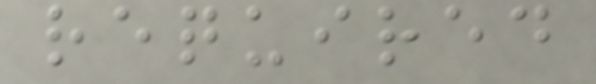required
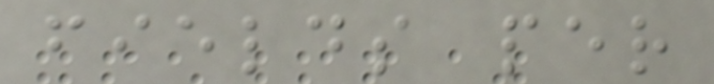fields per
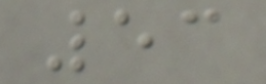53
